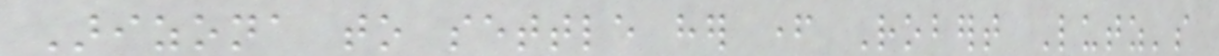Arizona to settle her father Robert Lutz's
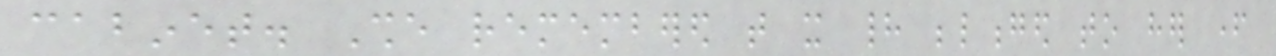cabinet. She remembered that it had belonged to her father
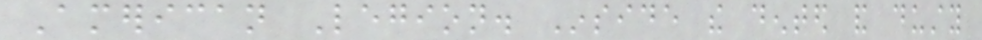American Legion. Inside the dented and dusty
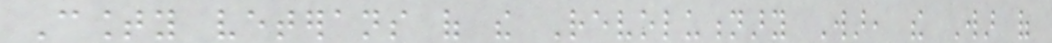County veterans of the Revolutionary War, the War of
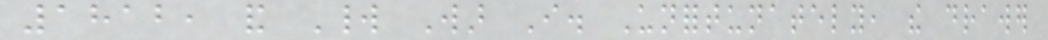1812, and World War I. Unfortunately, the drawer
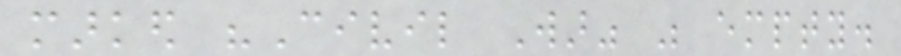marked "Civil War" was empty.
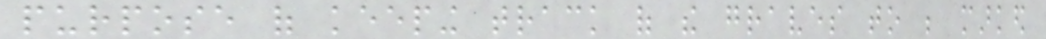purpose of keeping track of the graves to be marked
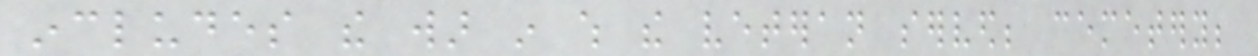includes the war in which the veteran served; cemetery;
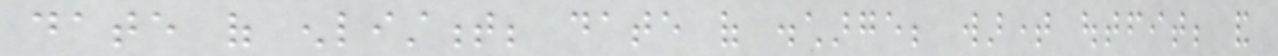date of enlistment; date of discharge; wartime outfit; and
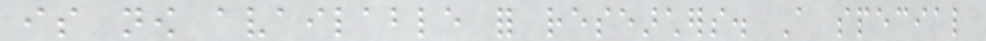is now available for researchers. A special
